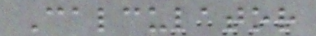Calculator
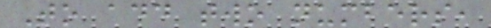To add two numbers,
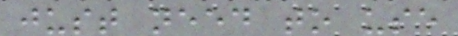just need to use
